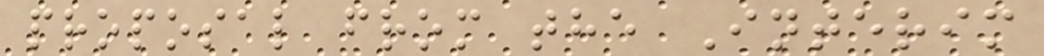proposal from the Interim
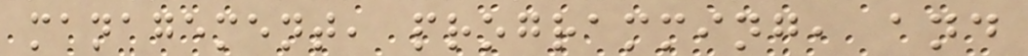management, programming, and
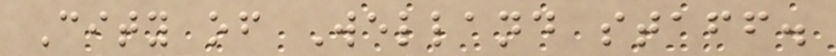City of Welland staff.
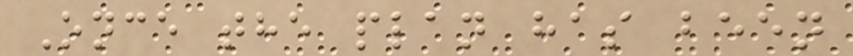Once the plan has been
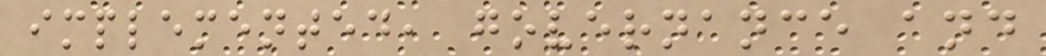implemented, governance and
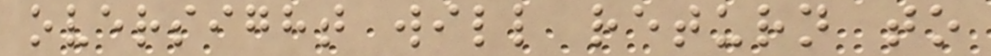oversight will return to
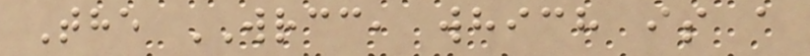The WRCC, which is a
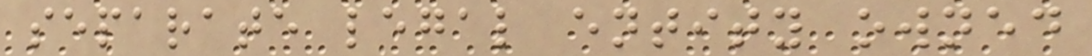separate legal entity owned
